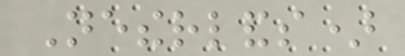Netherlands)
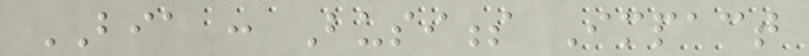BIA : Business Impact
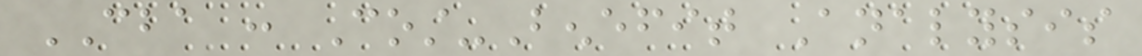CBA : Cost-Benefit Analysis
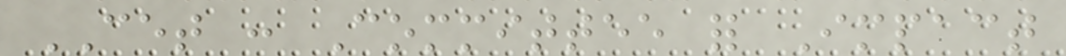CET : Committee for Impact
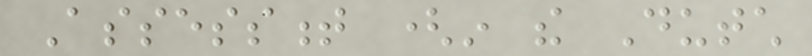Assessment (in the Dutch
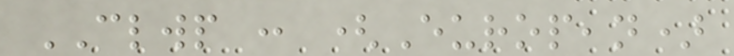CLWP : (European)
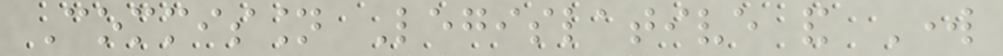Commission Legislative and Work
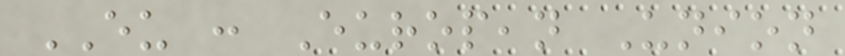EU : European Union
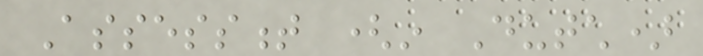Assessment (in Dutch)
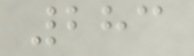283
